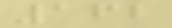162
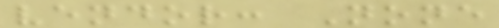vendor: None
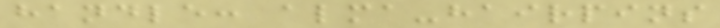handle: alma-hairpins
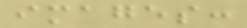images:
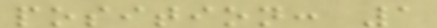position: 1
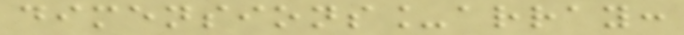dimensions_array:
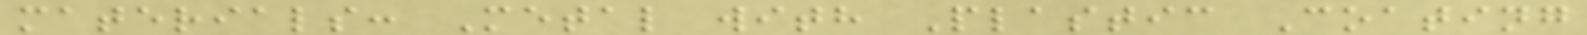materials: Metal with Plastic Coating
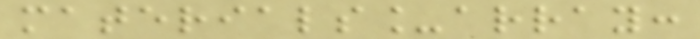materials_array:
